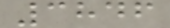3846
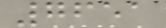7651
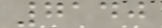7140
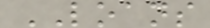LOANS
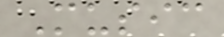Music
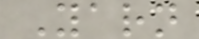Yarn
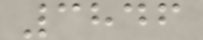3846
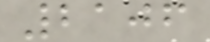2106
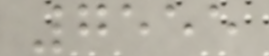7555
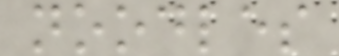noodles
